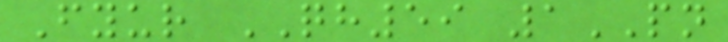Fyur QH59 1PN
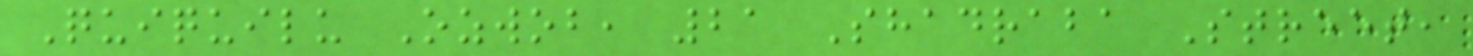Quiquilu Ozwob, 21 Shadraba Street,
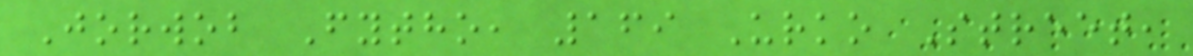Jorwob Fytho, 169 Urko Street,
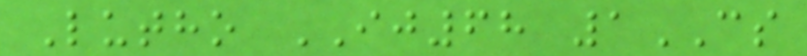Lutho IJ68 1CS
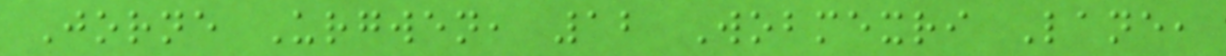Jorne Urgwen, 12 Wobmexri Lane,
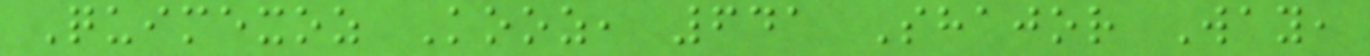Quimexoz Kooz, 641 Shajor Way,
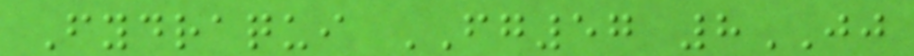Fydraqui FG57 8JJ
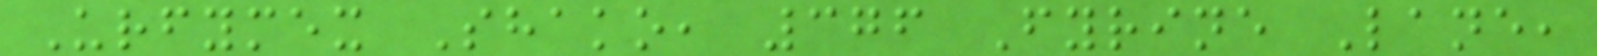Urfymex Shako, 376 Fyrine Lane,
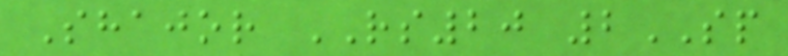Shajor RS20 2SP
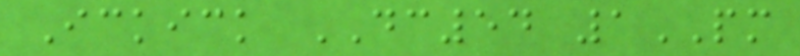Ickick DC54 1PM
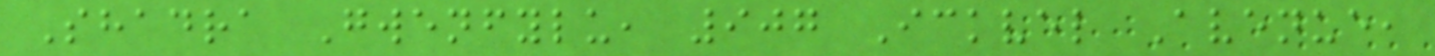Shadra Gwenfylu, 907 Ickvel Avenue,
